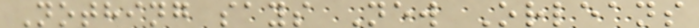Nothing says New Orleans
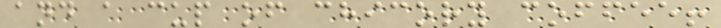and a cup of chicory coffee!
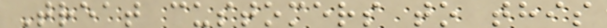Treat customers to this
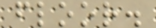floor.
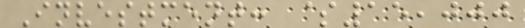Investment: $15,000
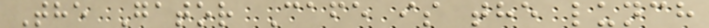The Gator Cafe is the lunch
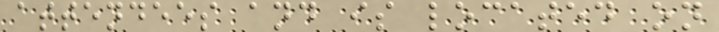attendees and is located on
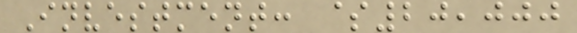Investment: $20,000
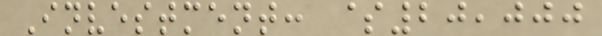Investment: $20,000
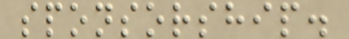sponsorship.
